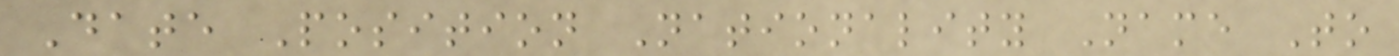Date Position Nationality Name To
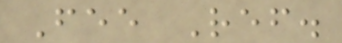Fee Ref.
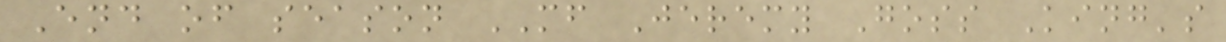End of season MF Jeremy Goss King's
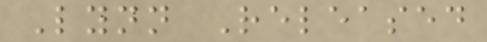Lynn Released
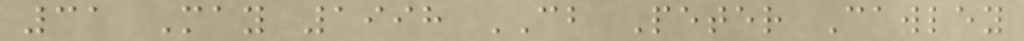31 May 1998 CB Peter Cawley
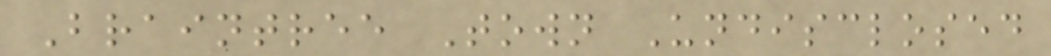Braintree Town Undisclosed
